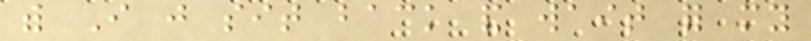with I just sit back and wait for my
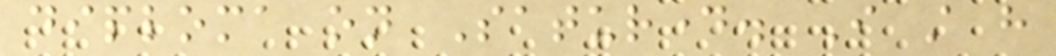diploma on Saturday. I still have
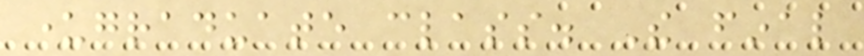undergraduate class. The final
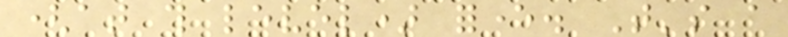(at this level) forever. That's a
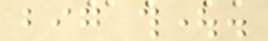big thought.
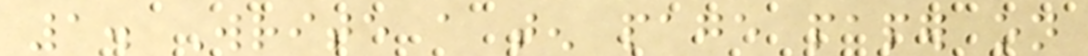1. Write a ten page paper on
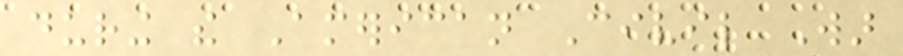during the American Civil War
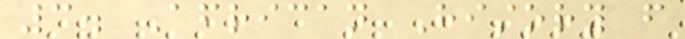3. African History from
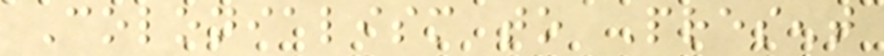Colonialism to Present
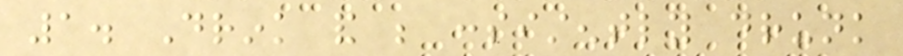1. Drink and be consistently drunk
